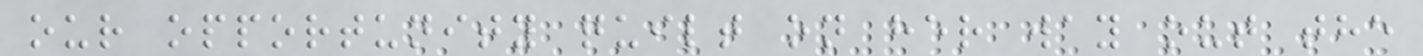our opportunity quilt on her way out the
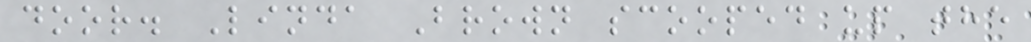door. Linda Brown scooped up the
